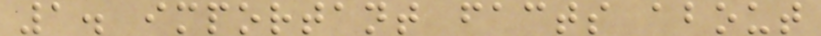1. important facts about
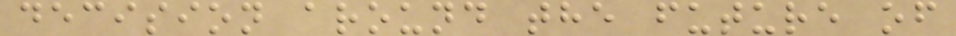decision around the future of
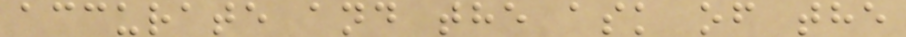accurate and the ask of the
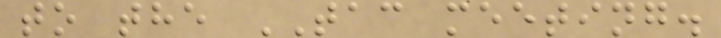to the TAC meeting.
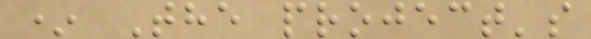* The project's
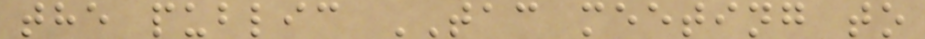the public TAC meeting to
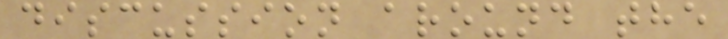discussion around the
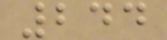244
